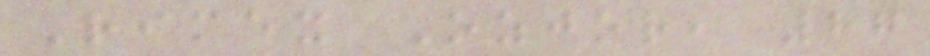Rimex Ozjor, 87
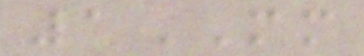1MM
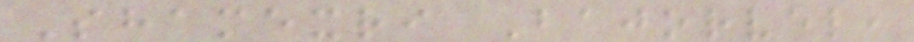Shamexri Bajorvel,
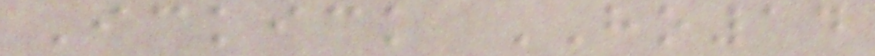Ickick HO14
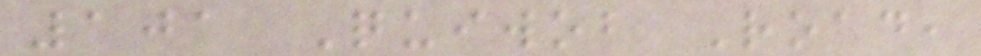101 Quiwob Road,
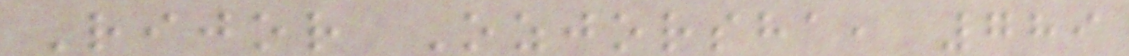Rijor Ozjorsha, 789
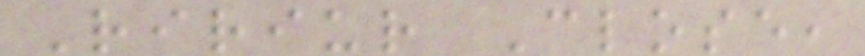Ririur Close,
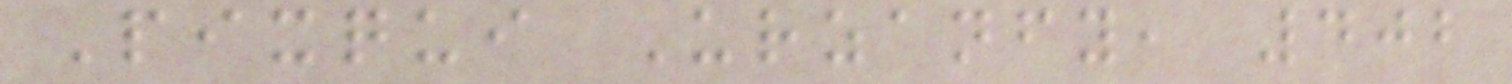Pixqui Urzanfy, 402
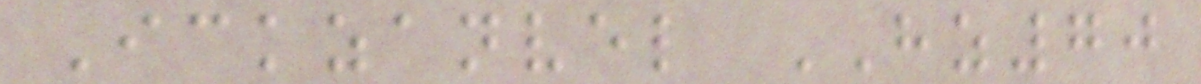Ickzanvel HZ70
